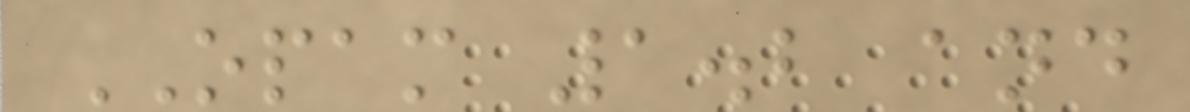OPAM 1.2 and
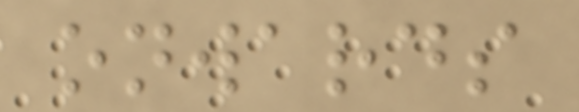onwards
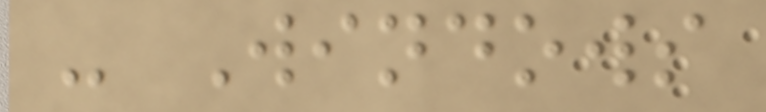- Windows
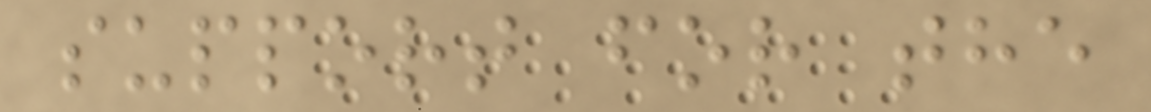support for the
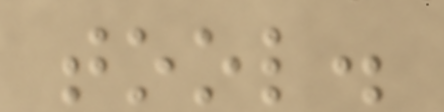tool.
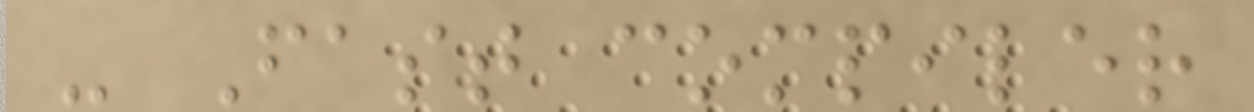- Fast compiler
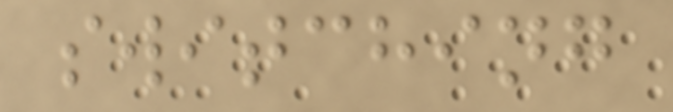switching
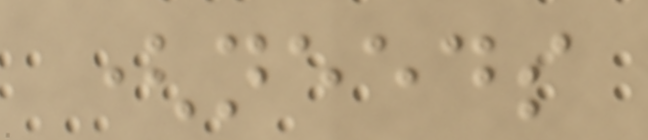(needs
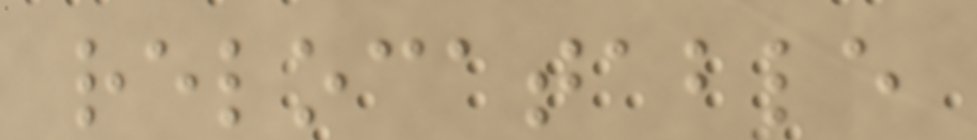relocatable
